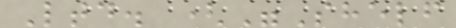Ltd. ("Shelf
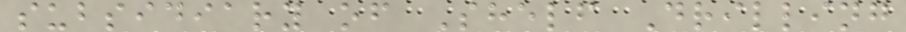subsidiary of Shelf Drilling
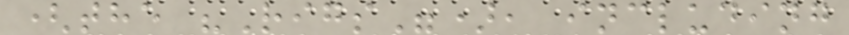(the "Rigs"), including
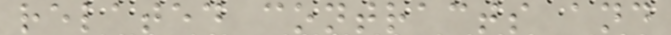related contracts and
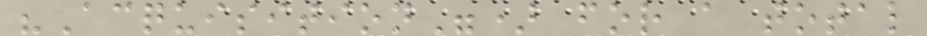"Acquisition") for a total
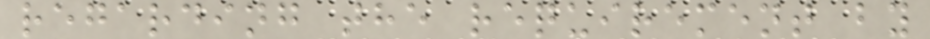regarding the requirement by
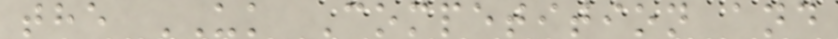the UK Competition and
